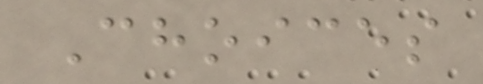Choices
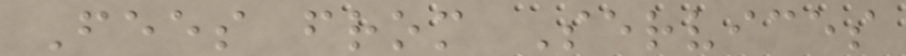Fees from Services
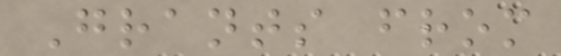Grants from
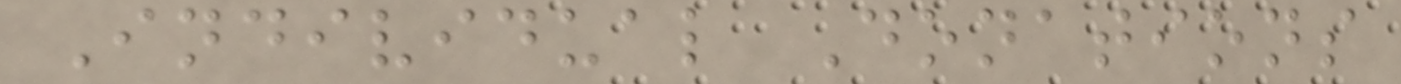Individual Donations
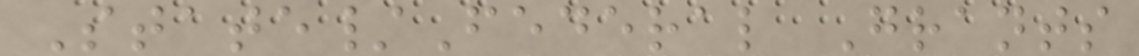State/Federal Grants
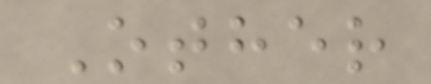Other
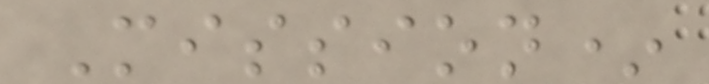Mission*
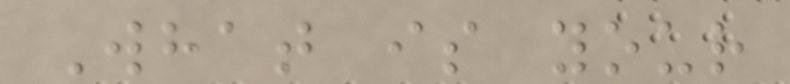What is your
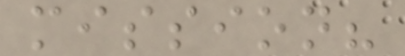mission?
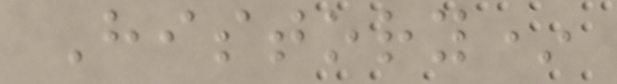History*
